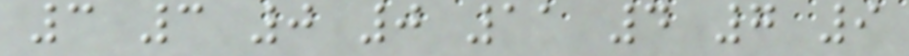3 3 0 0 11 4 7 9
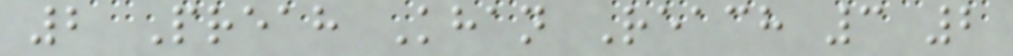2 Preah Khan Reach 3 2
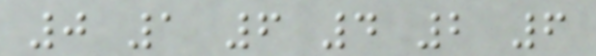0 1 6 4 2 6
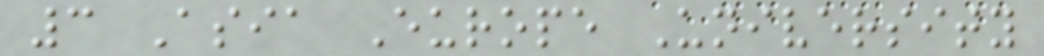3 Asia Europe University
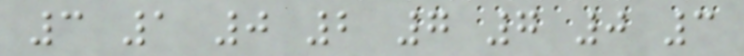3 1 0 2 7 7 0 3
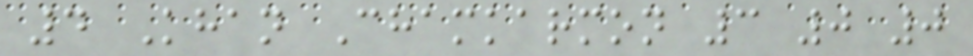4 Khan Chamkarmon 3 0 0
